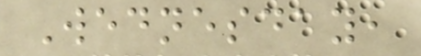Wednesday,
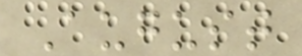August
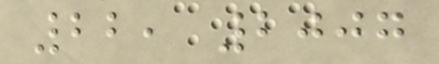22, 2007
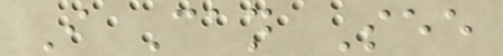I Can See
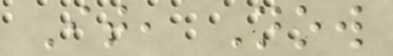It, Now
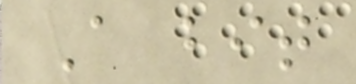A bit
